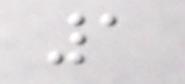1
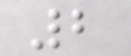2
